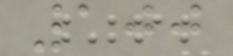100
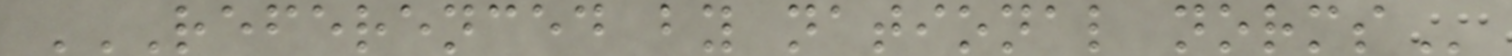REFERENCED BY NATIONAL NORMS
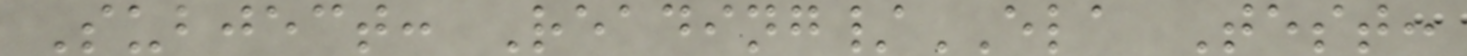Subject: Reading/ELA Test:
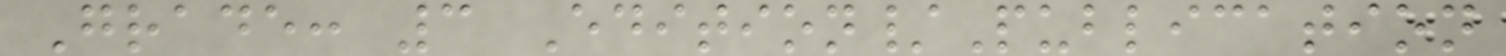Grade: 3 Edition/Publication
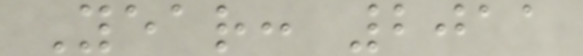Year: 2011
